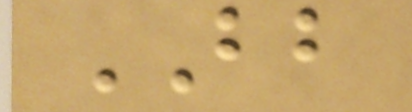BB
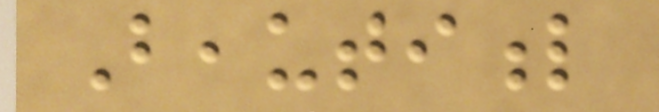Beautiful
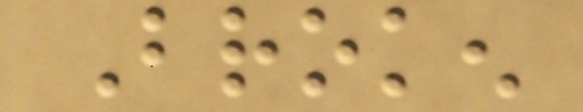Broken
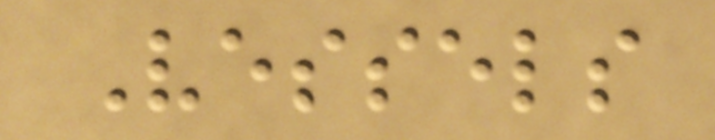Vessels
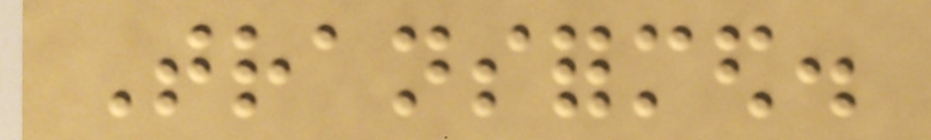Transformed.
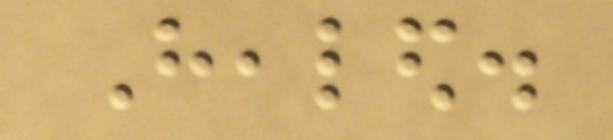Healed.
